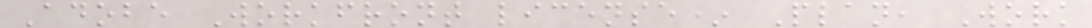Adobe Workfront license* Plan, Work
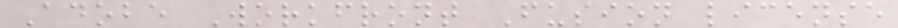Adobe Workfront Fusion license
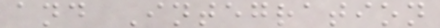and Integration
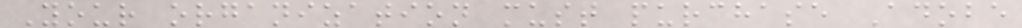Your organization must purchase Adobe
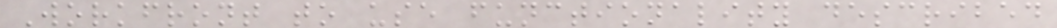Workfront to use functionality described
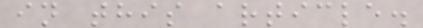in this article.
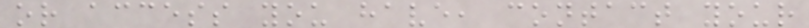or access you have, contact your
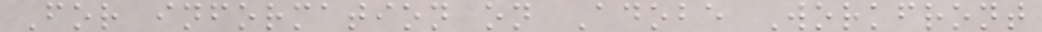For information on Adobe Workfront
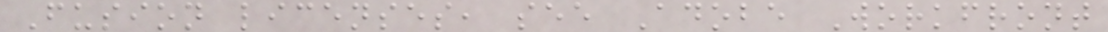Fusion licenses, see Adobe Workfront
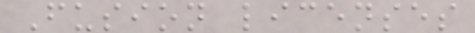Fusion licenses
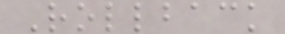Rollback
